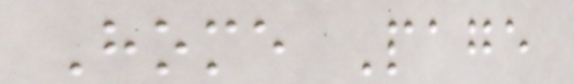Home Page
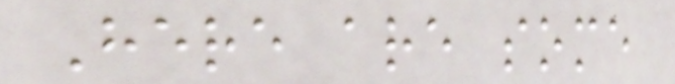Here are some
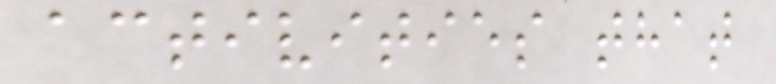activities that
